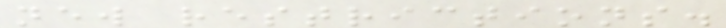new restrictions.
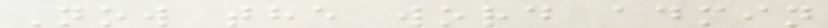Now the word admin
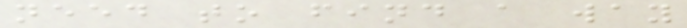need to find a way
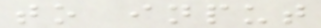to input
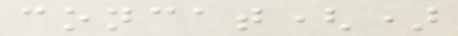concat()
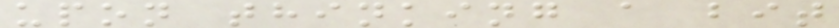upon thinking a bit
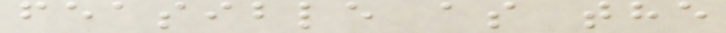feasible as the
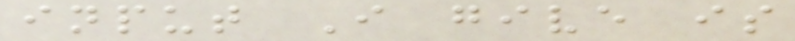input I give is
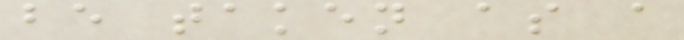be taken as a
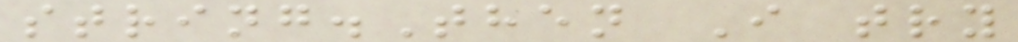string.Then I try
